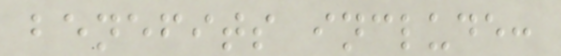benefits include:
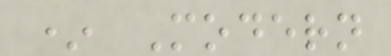* Modern
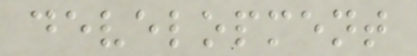development
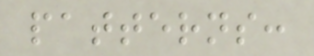patterns:
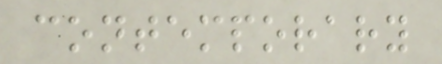contemporary
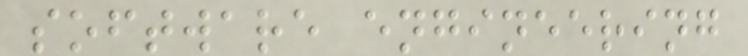software engineering
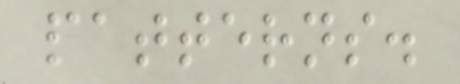patterns.
